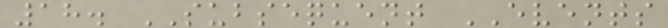18. SUBSEQUENT EVENTS
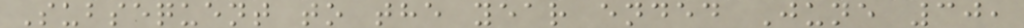Subsequent to the year ended June 30,
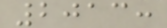2013:
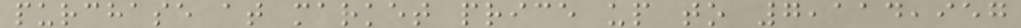purchase at market price up to 7,114,957
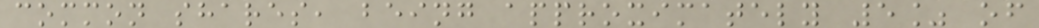common shares, being approximately 5% of
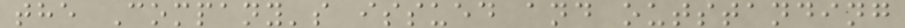the Company's issued and outstanding
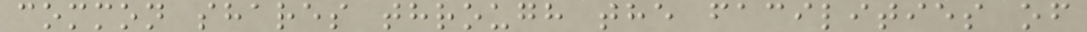common shares through the facilities of
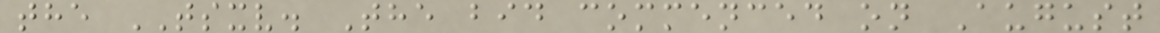the TSXV. The bid commenced on August
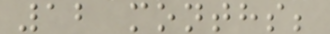12 months;
